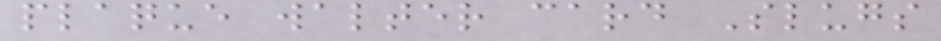plaque walter card Slugs
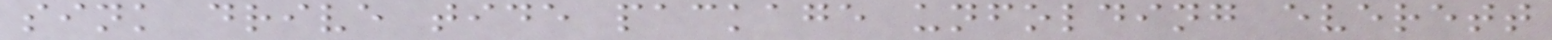sink drive tide package unfolding everett
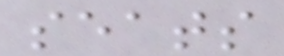seats
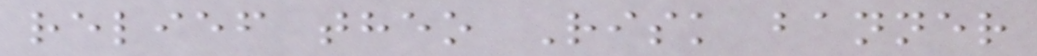relief theo Risk banner
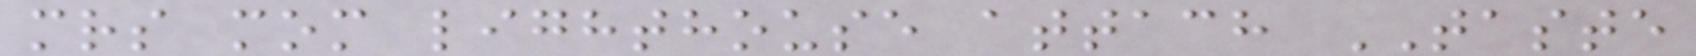mrs mom lighthouse attach TASTE
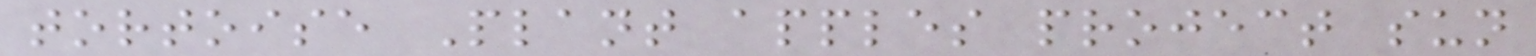tortoise Plant apples project sun
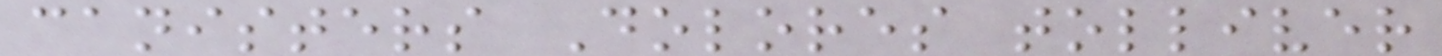canisters Dolores tolliver
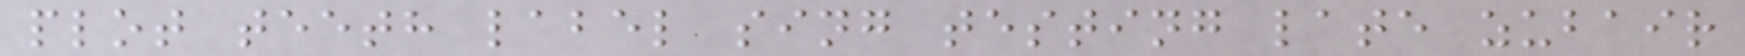plot teeth label sing testing late zubair
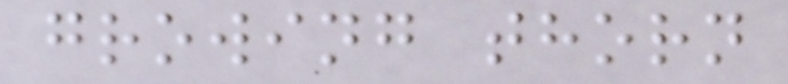growing thorn
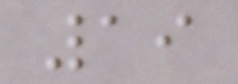19
